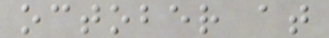october at
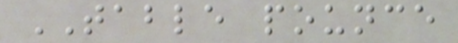TABLE pounce
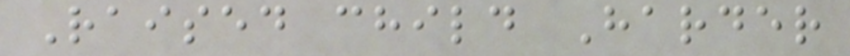Raised child Harder
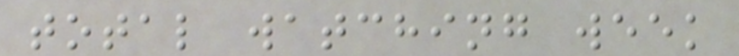total watching week
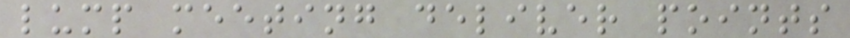lump meeting deliver points
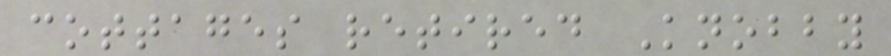cottages retired Knobby
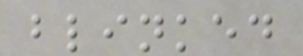blinked
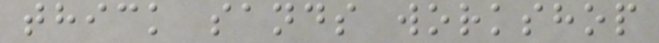thick sands workshop
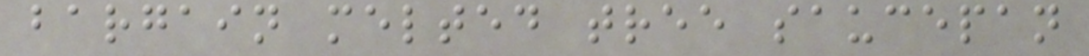bargain melted tree saucepan
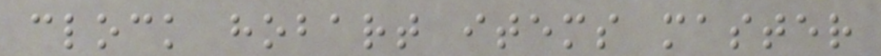clock hobart items master
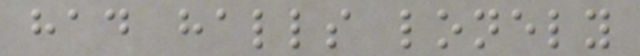had halls lonely
